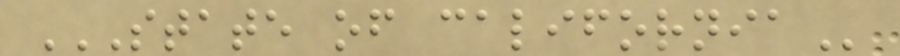STATE OF CALIFORNIA
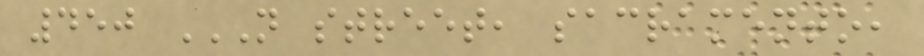450 N STREET, SACRAMENTO,
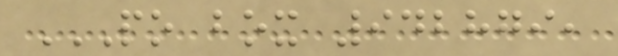PO BOX 942879,
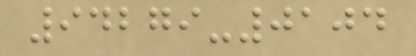94279-0104
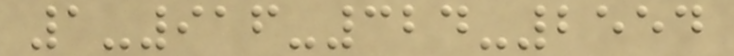1-916-324-2554
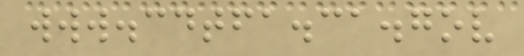www.cdtfa.ca.gov
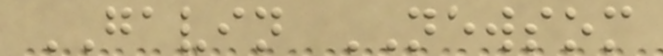GAVIN NEWSOM
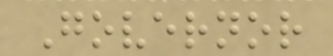Governor
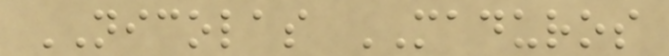NICOLAS MADUROS
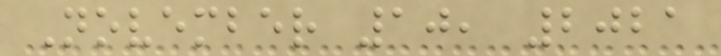November 10, 2021
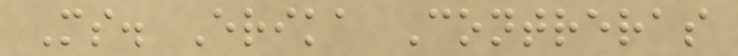Ms. Erika Contreras
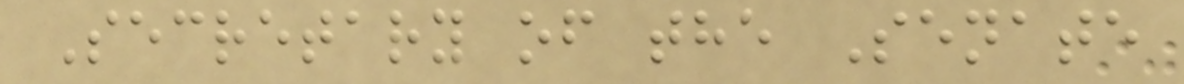Secretary of the Senate
